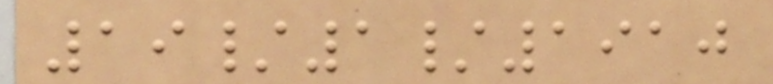19/1/1910
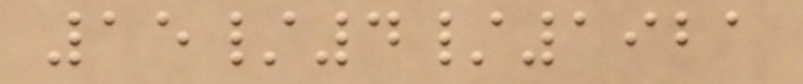15/4/1921
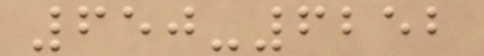650-6252
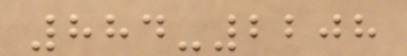884-2208
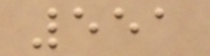551
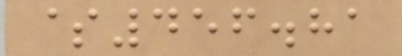$456.81
